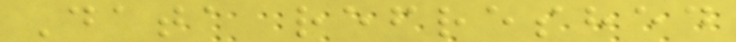Data refreshed
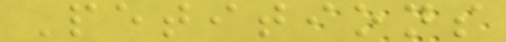Petitions
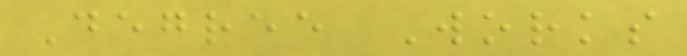Degree Works
